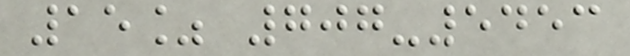15% 707-5453
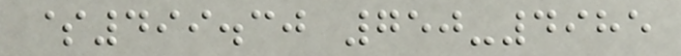$499.30 750-4985
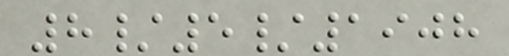8/5/1908
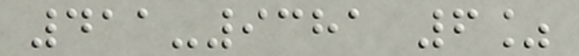411-9381 6%
